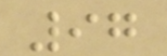97
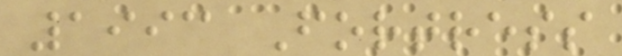1993 Fortress
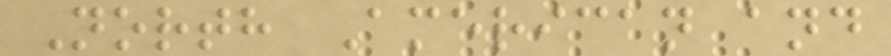North American and
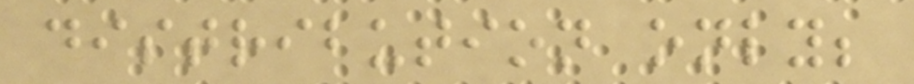distribution only;
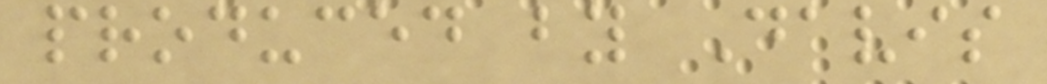produced by Davis
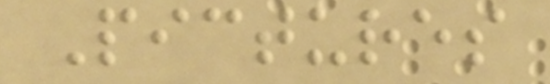Pictures
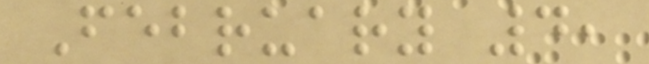February 4,
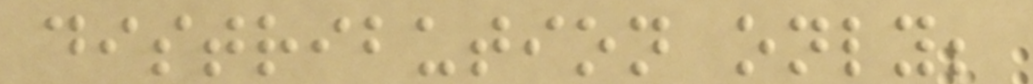distribution only;
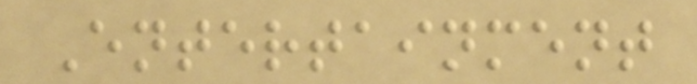Entertainment
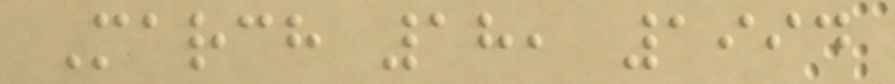March 18, 1994
